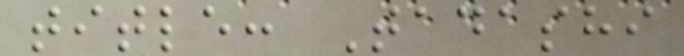title: Tadashi
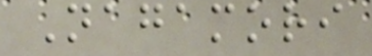Nagamori
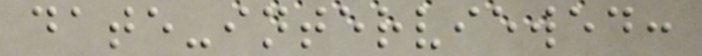date-interviewed:
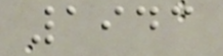1943
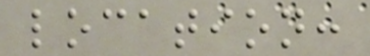location:
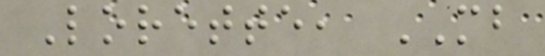Lorette, MB
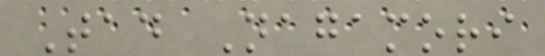Tad Nagamori
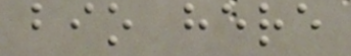bio here
